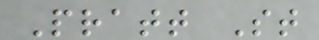Pratt St
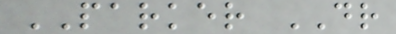PARKER DR
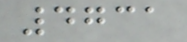4731
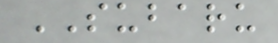SUBARU
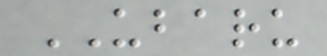UBARU
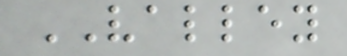VALLEY
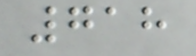718
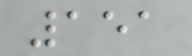151
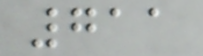711
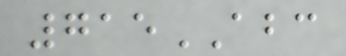715ABC
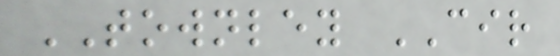TOWNLEY CIR
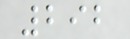292
